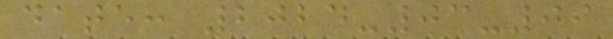date: 2024-03-09
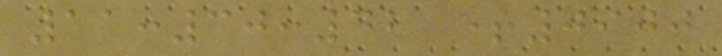11:30:42 +0900
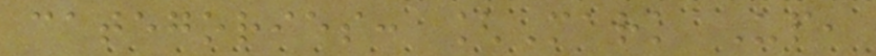categories: [Mark Up,
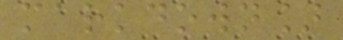markdown]
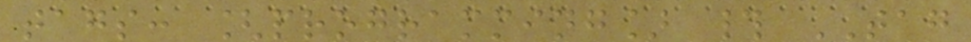tags: [programming] # TAG
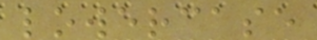lowercase
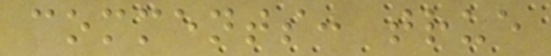comments: true
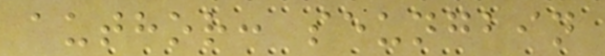author: seungbin
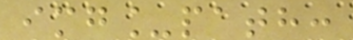img_path:
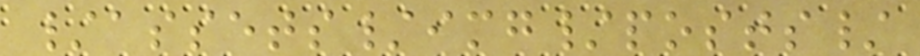/assets/img/posts/
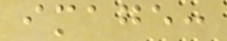image:
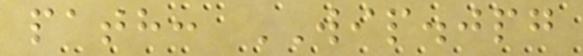path: WIP.jpg
